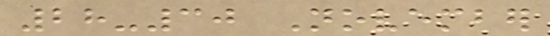28-30 November
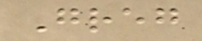Greg
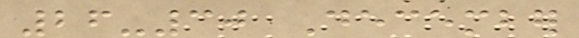26-30 December
